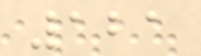121
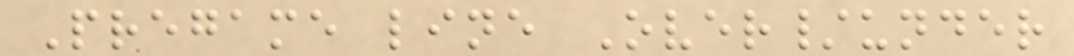Pregame line Over/under
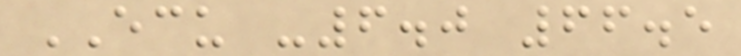ECU -6.0 66.5
